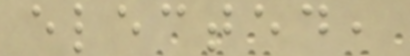elected,
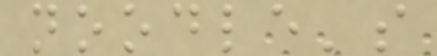noodle's
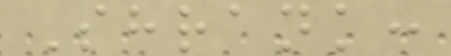Shrank:
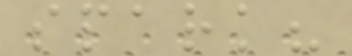spark?
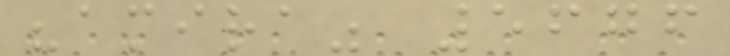"amira" 5676
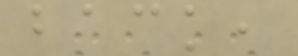back,
